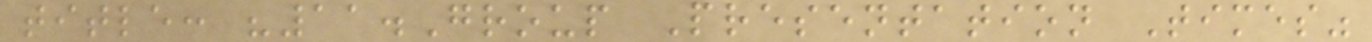title: "11.Group Presentation Times"
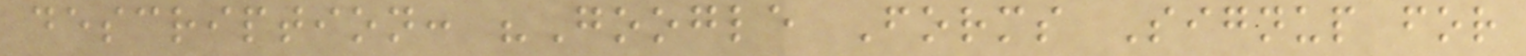description: "Google Forms Signup for
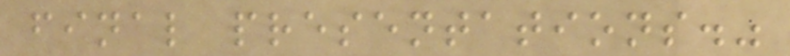final presentations."
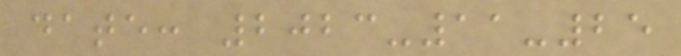date: 2023-11-25
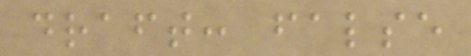draft: false
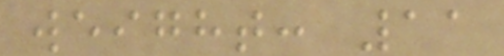weight: 11
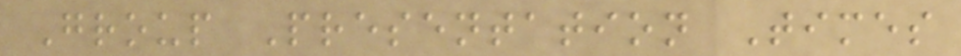Group Presentation Times
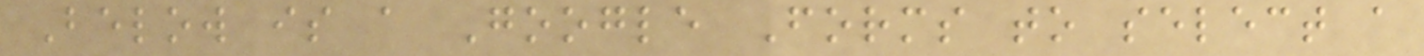Below is a Google Forms to select a
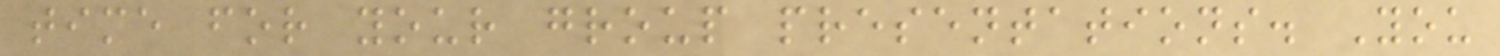time for your group presentations. You
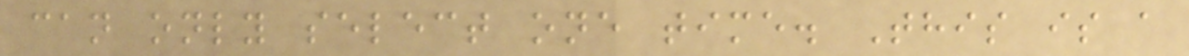can only select one time. This is a
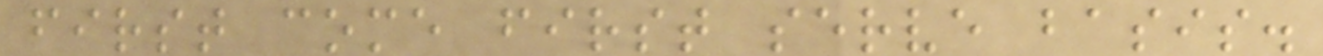first come first serve basis.
